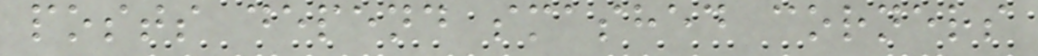posts depend smashed corners
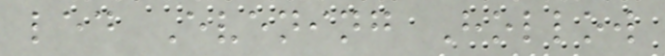led Evening Hollow
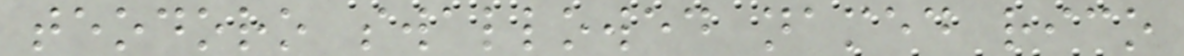teodoro swallowed named rico
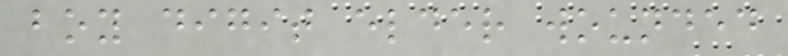boy digit elder wounded
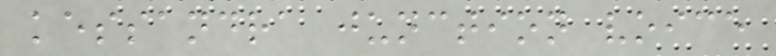kessandra junction voice
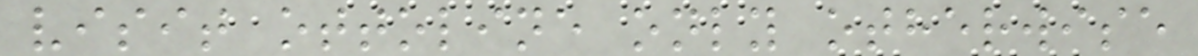visit ottoline only otherwise
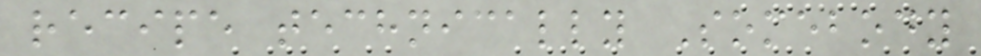recipe technically Somebody
